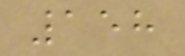158
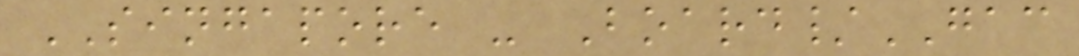SINGAPORE - Board/GAC
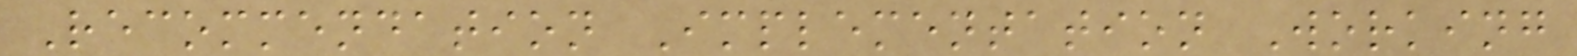Recommendation Implementation Working
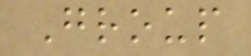Group
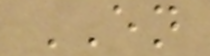EN
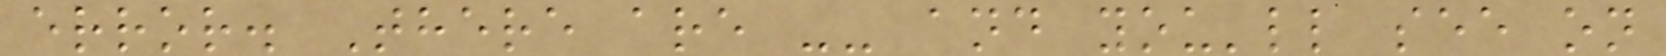error. There are -- and you'll see on
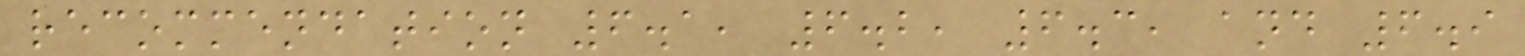recommendation 6.1, 6.2, 6.3, and 6.9
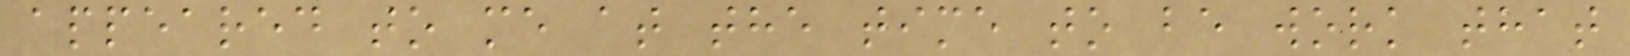appeared to me at the time to be work that
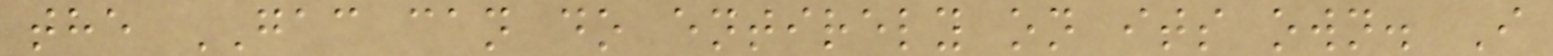the GAC can do entirely on its own. I
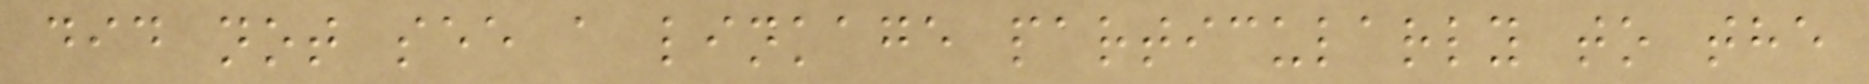did not see a linkage particularly to the
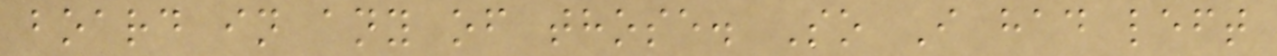board in any of those. So I had left
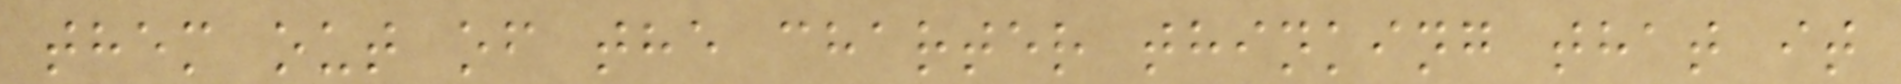them out of the charter thinking that it
